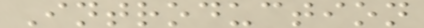Introduction
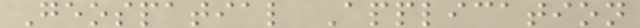Geospatial Application
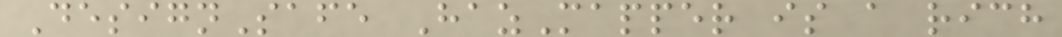DesignSafe HazMapper is a rich
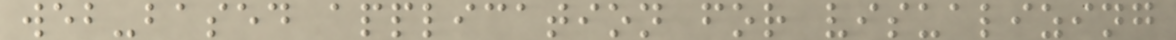web-based application for visualizing
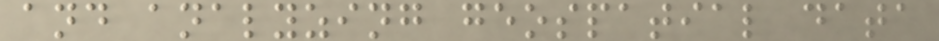and analyzing geospatial data
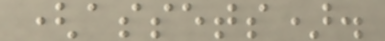(assets).
